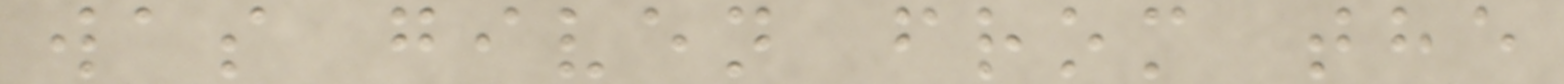was given from the
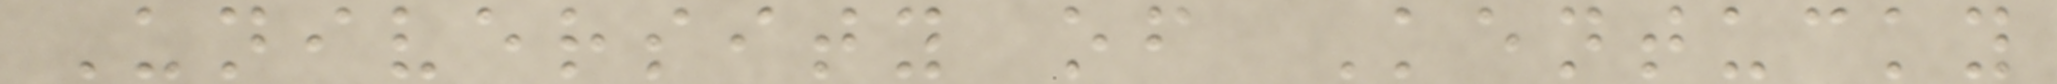University of Kentucky
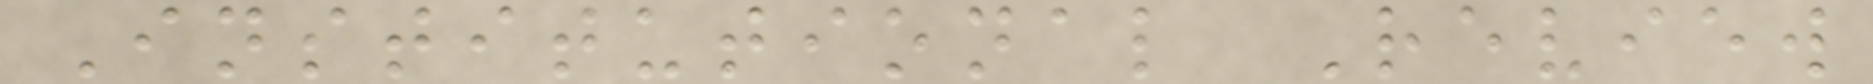Institutional Review
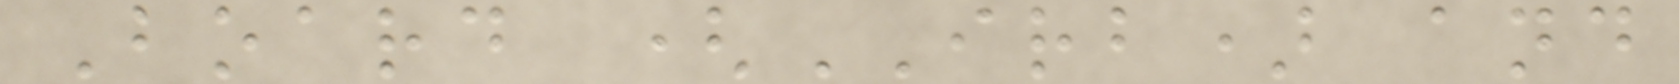Board (IRB) and
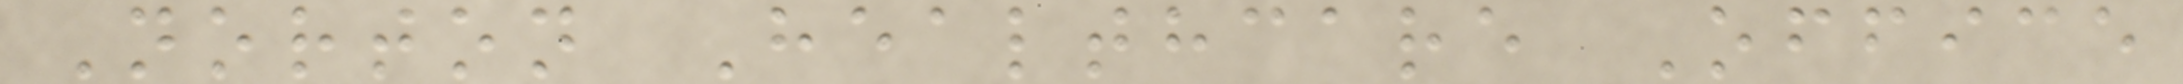Norton Healthcare Office
